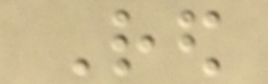Red
